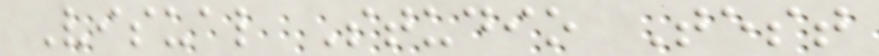Visual Studio Test
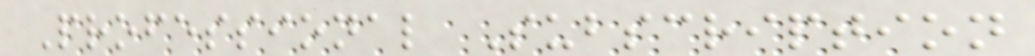Professional Subscription
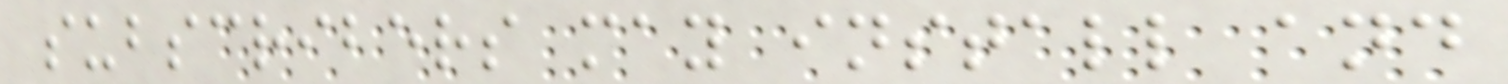subscribers may install and
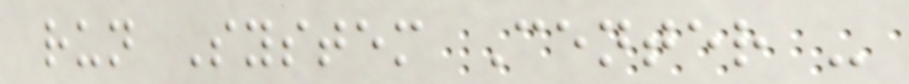run System Center -
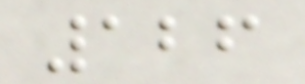126
